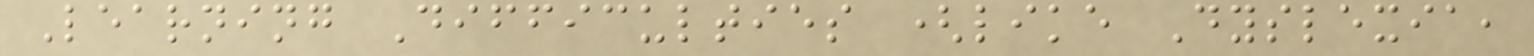Learning Difficulties (like Dyslexia,
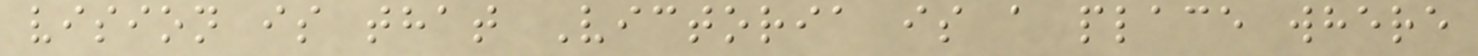vision is that Victoria is a place where
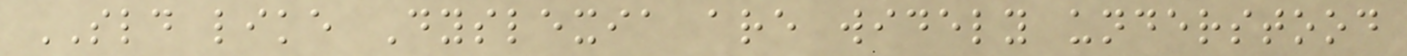SLD like Dyslexia are widely understood
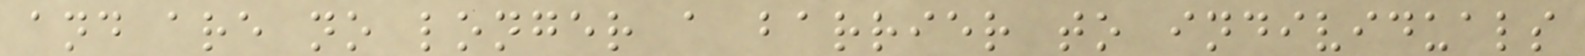and are no longer a barrier to individuals
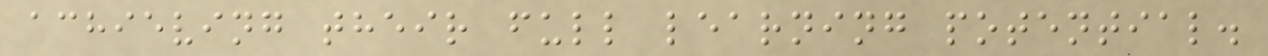achieving their full learning potential.
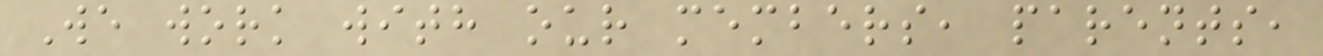We work with our members, parents,
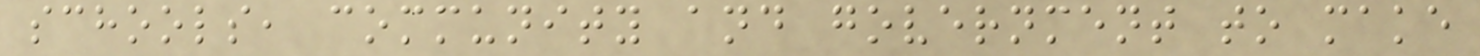schools, community and government to make
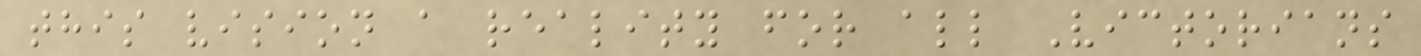this vision a reality for all Victorians
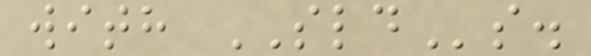with SLDs.
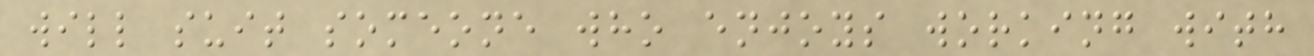will suit someone who enjoys working with
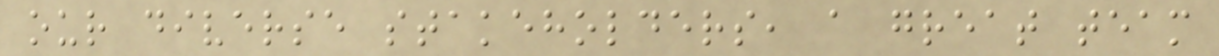our diverse stakeholders, a great team
